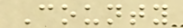County
